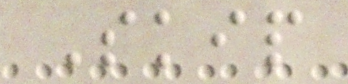Skip
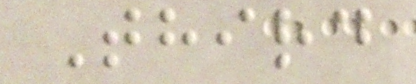Third
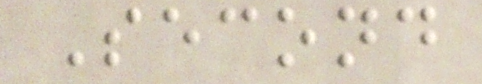Second
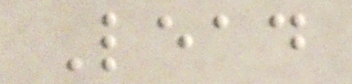Lead
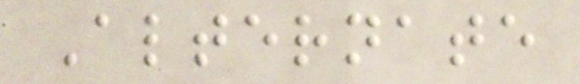Alternate
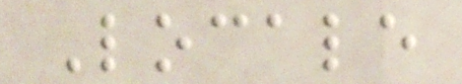Locale
